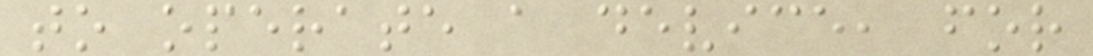to operate a device, for
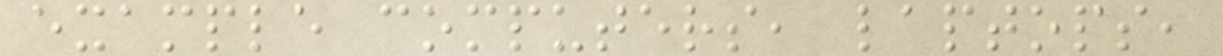example computers, laptops,
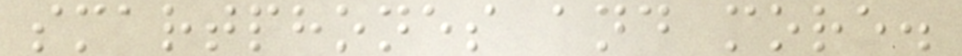smartphones and more.
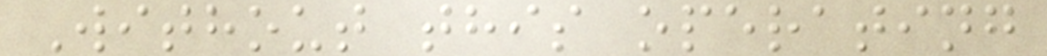Without this operating
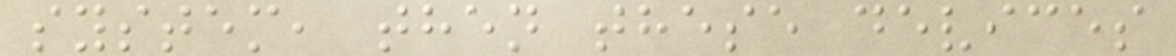system, then these devices
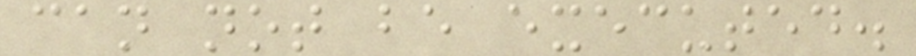can not be executed.
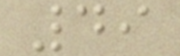49
